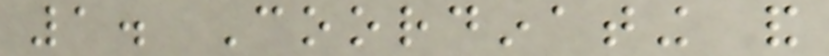1. Coordinating and
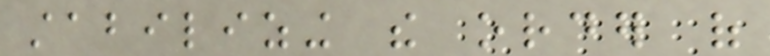stabilizing the order of
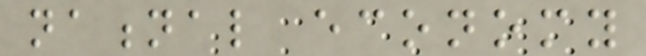national economy
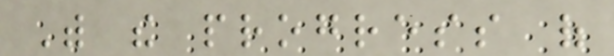With the progress of
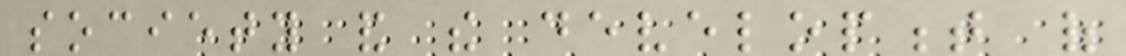society and the development of
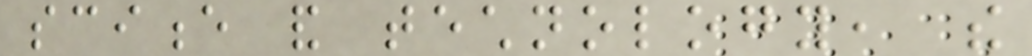science and technology, the
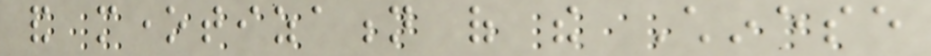and monetization of the Chinese
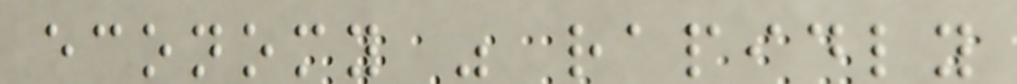economy was rapidly
